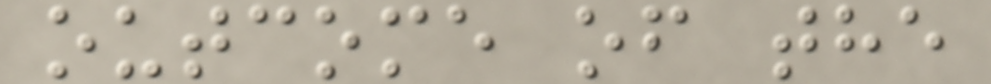outcome of the
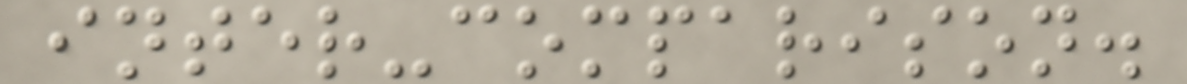inter-comparison.
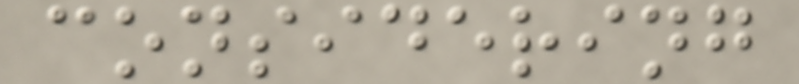considering
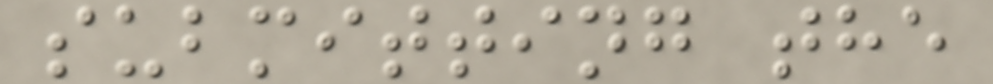submitting the
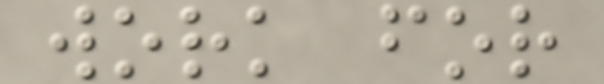work for
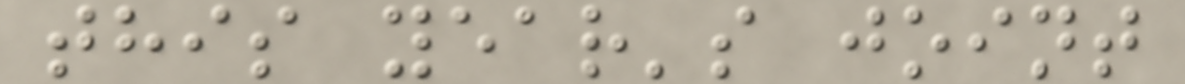this year's joint
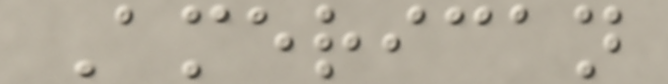American
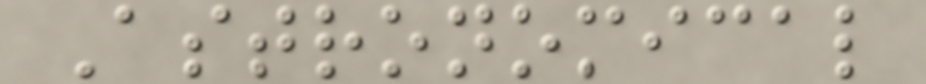Astronomical
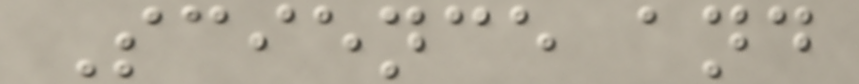Science and
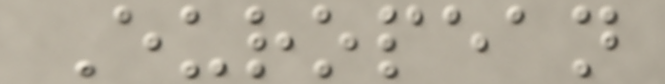European
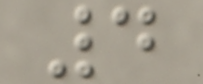4
